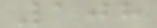108
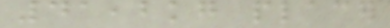41,2kg placer
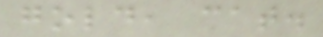gold, cat.
